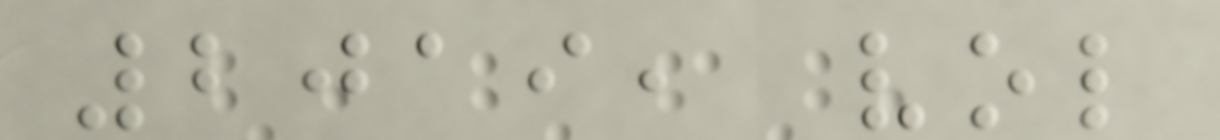2019, vol
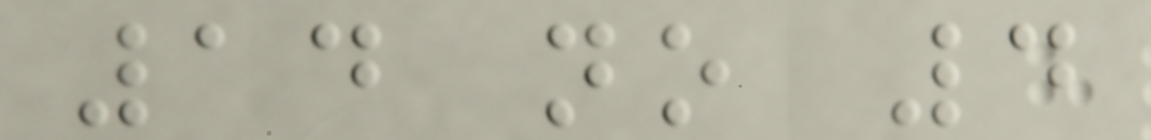14 no 4
